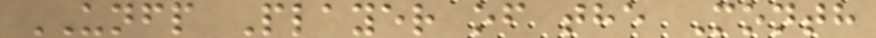UNFP Player of the Month
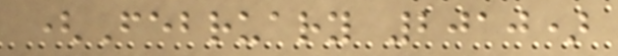(February 2010)
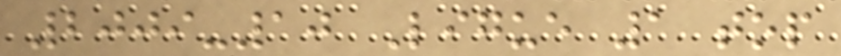2009-10 Ligue 1 top
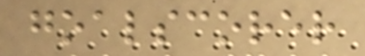goalscorer
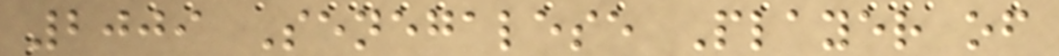2009 Senegalese Player of
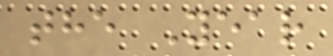the Year
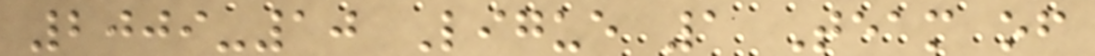2009-10 Ligue 1 Team of
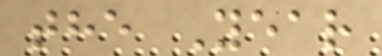the Year
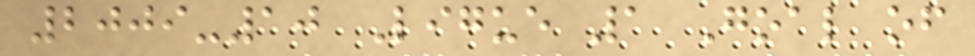2009-10 Ligue 1 Goal of
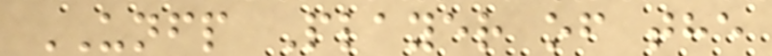UNFP Player of the
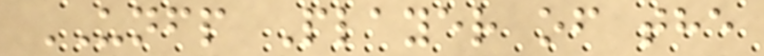UNFP Player of the
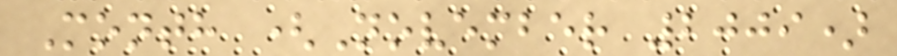Month (November 2009)
